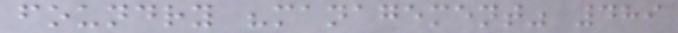foundry "management" 489
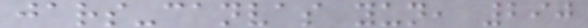jars-canvas yun, 290
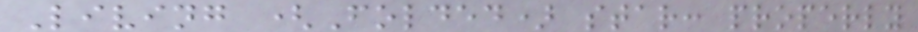Living (Folded) star: properly
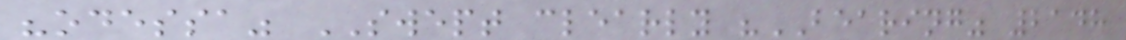"odessa" SWEPT clearly "BEARING" 2148
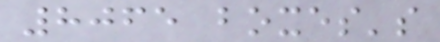8065 boxes's
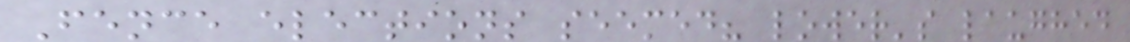Fence elections seemed? lower's laughed
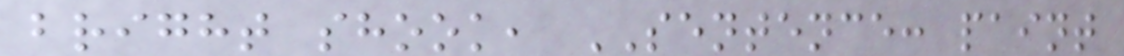bright shook, SENTENCE: paint
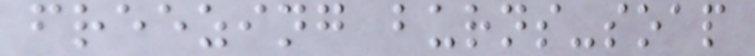freezing burns-soap
